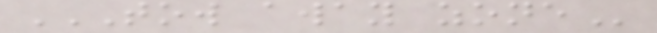TOW AWAY ZONE
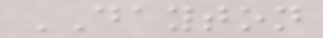DAYTON
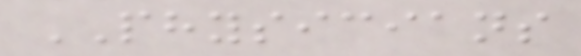PHYSICIANS
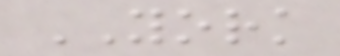YORK
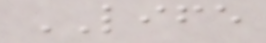LIFE
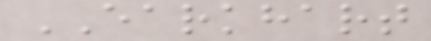EARKHART
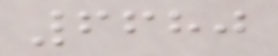6680
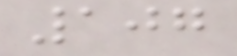107
